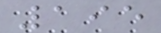195
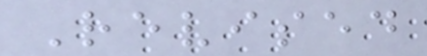Revised
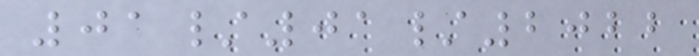01/01/2022
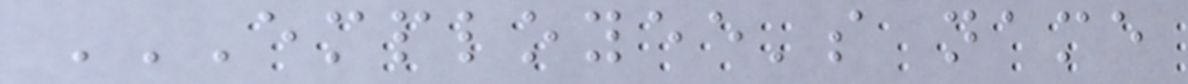EMPLOYEE'S NAME
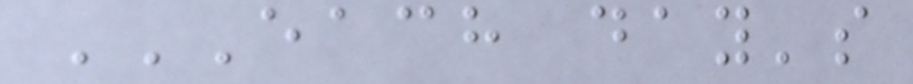EACH DAY'S
